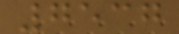7537
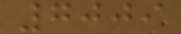7009
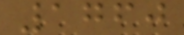1760
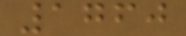1760
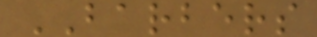BARBERS
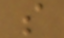s
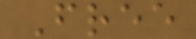Free
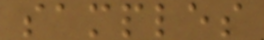samples
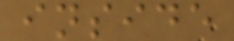inside
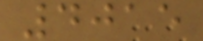4015
